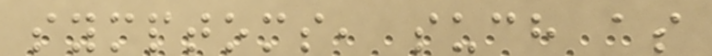symptoms, such as
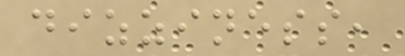dizziness,
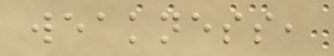weakness,
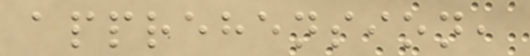apprehension,
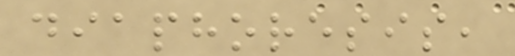diaphoresis,
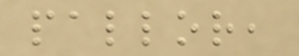pallor,
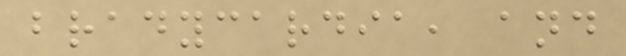bradycardia, and
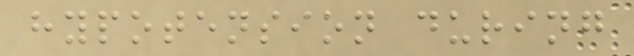hypotension during
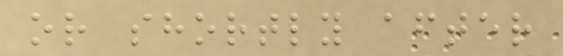or shortly after
